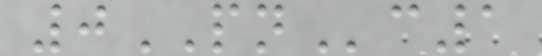0PNc1
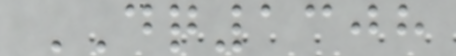DQ1308
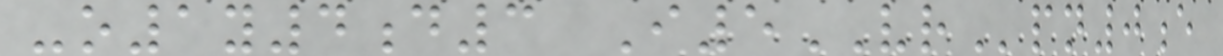-o1y4d3 I5VRpn0e
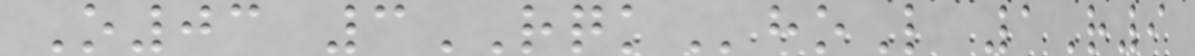O03 3RQKhoL 1R9
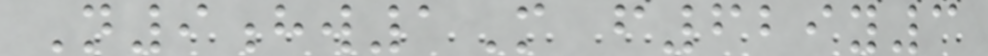N9hw1M f629y3
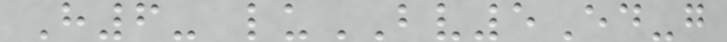H6- luBV5Ed-g
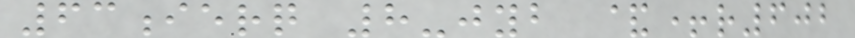63ierq 8-jyb &+r602
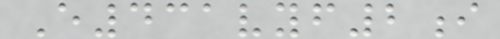E431vyf2i
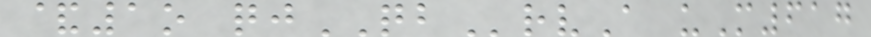&1o qjQBrvA uM617
